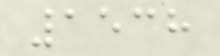1538
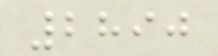2890
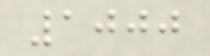1000
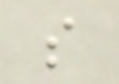s
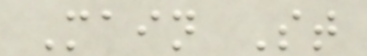Main St
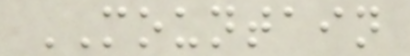MOUNTAIN
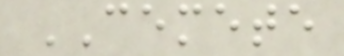CEMETE
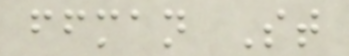ffman St
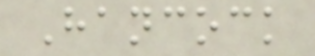Hancock
